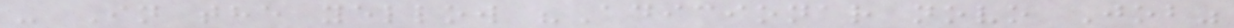- In the yellow "Adicionar novo Job"
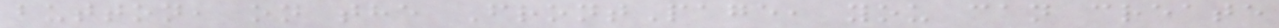button, on the FrontPage, you can create
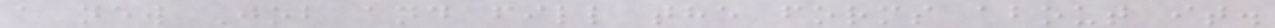a new Job and fill the forms about it.
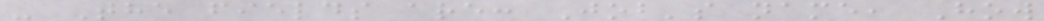- The fields are: Job's name, How
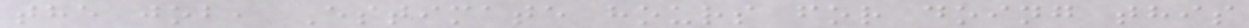the job, Estimate hours for doing this
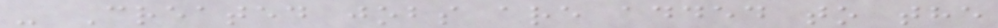- Created jobs are added to the
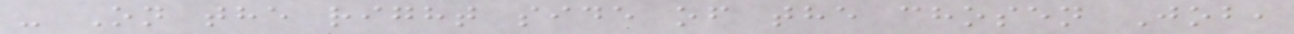- On the right side of the chosen Job,
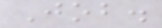Job.
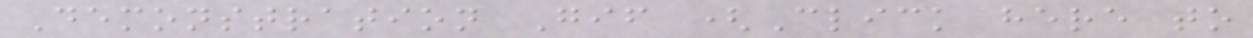Demonstration Gif (Click here to
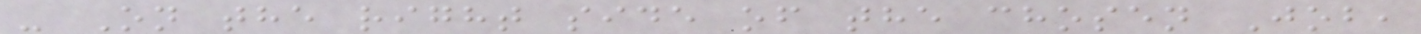- On the right side of the chosen Job,
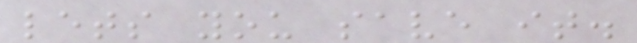lets you save it.
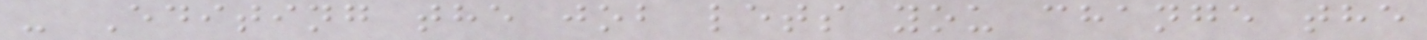- Editing the job lets you change the
